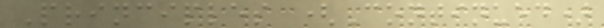Principles (Continued)
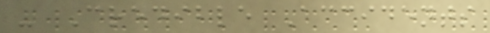- Credible Accidents
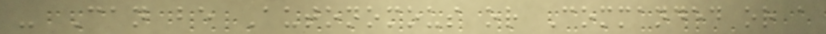- Can be Autonomous or Commanded or a
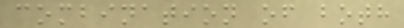combination of both
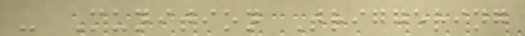- Munition Triggering
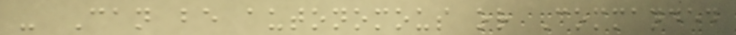- Can be autonomous or Commanded
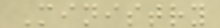Ministry
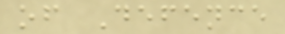of Defence
